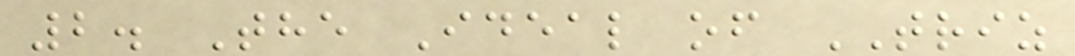2. The Ideal of TRIZ
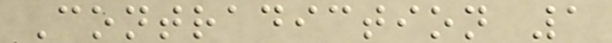Contradiction 1
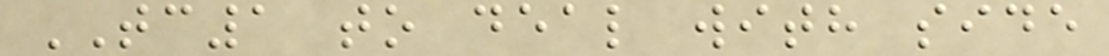TC1 to deal with side
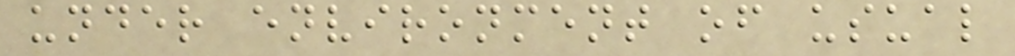under environment of usual
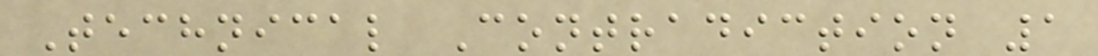Technical Contradiction 1
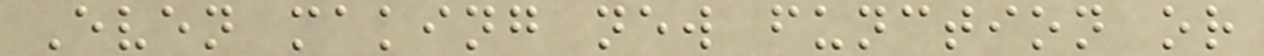Even making new function or
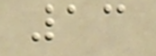13
